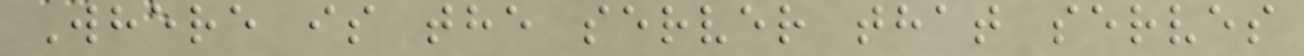Where is the server that serves
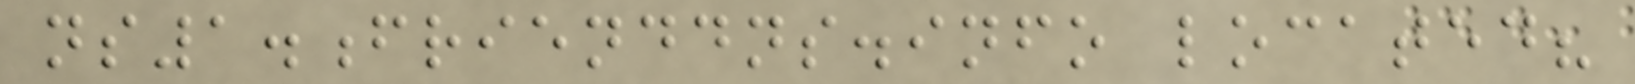ns1.frienddns.info located?
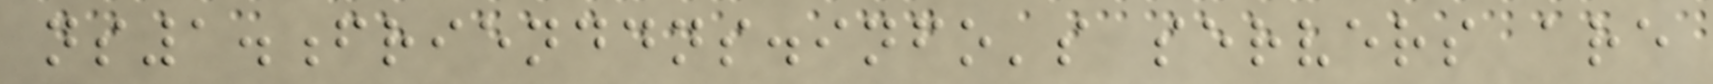ns1.frienddns.info's servers are
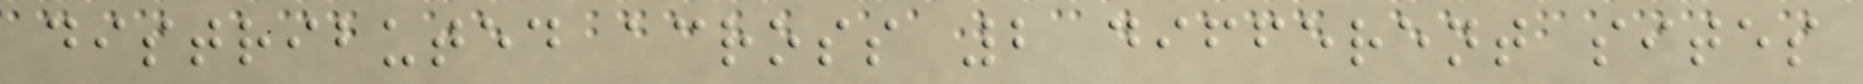distributed across 2 different sites
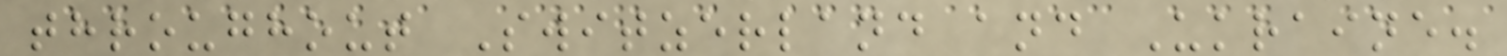throughout Switzerland and Ukraine.
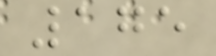175
